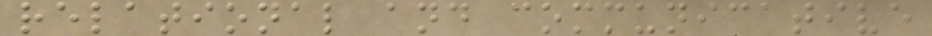relational and communicative
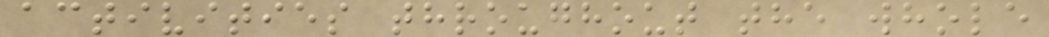activities throughout the whole
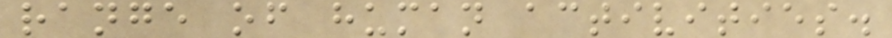range of human activities.
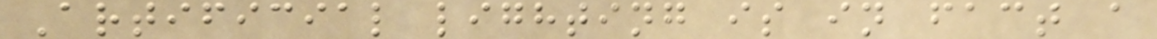Artificial lighting is in fact a
